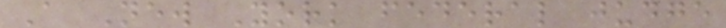A New York federal judge
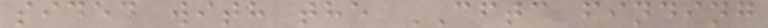sided with the CFTC finding
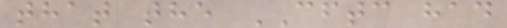that the CFTC had
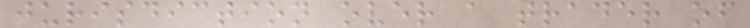jurisdiction over a trader of
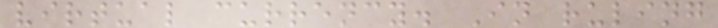virtual currency. In ruling
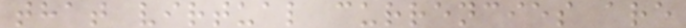that virtual currencies are
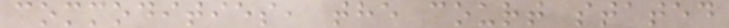commodities, the court stated
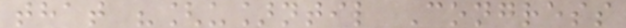that "[u]ntil Congress
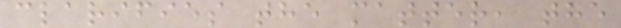clarifies the matter, the
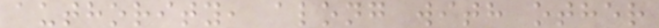authority, along with other
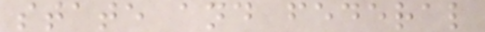state and federal
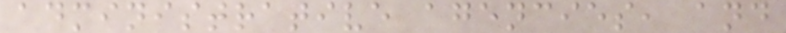administrative agencies, and
